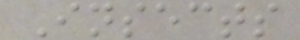Insects
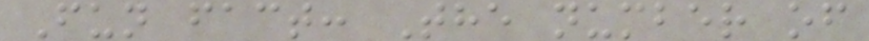Fun fact: The number of
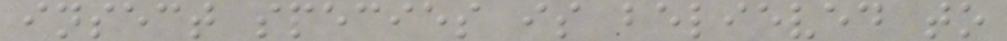insect species is believed to
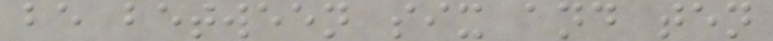be between six and ten
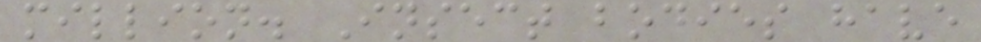million. Insect bodies have
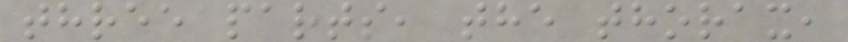three parts, the thorax,
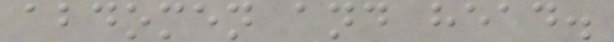abdomen and head.
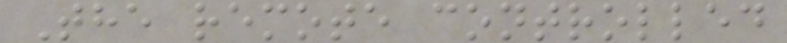The remote controlled
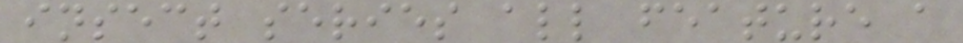insect series all feature a
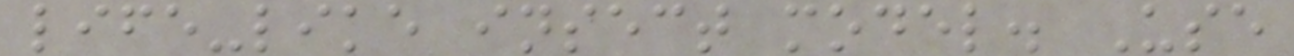life-like insect model. Use
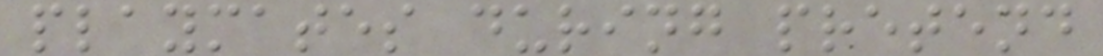playmates during pretend
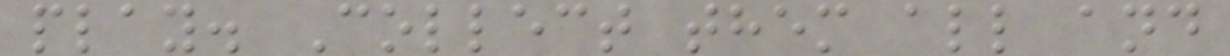play. Collect them all and
